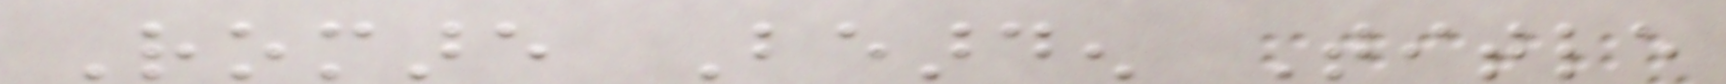Romare Bearden Title
